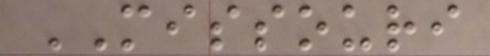MISSOURI
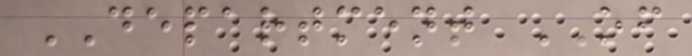DEPARTMENT OF
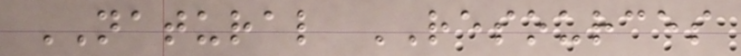NATURAL RESOURCES
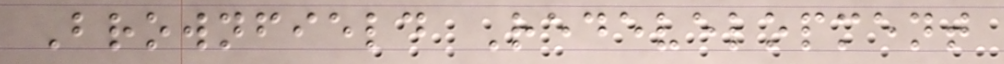Brownfield Redevelopment
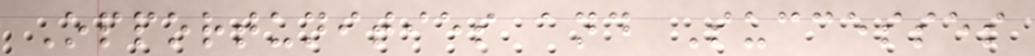Opportunities and Successes
